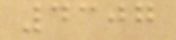4307
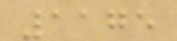1175
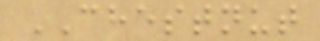CHESTNUT
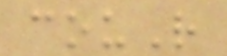couR
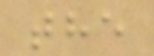the
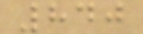840
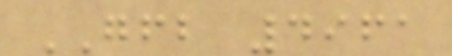GFB 4961
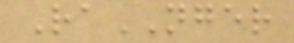RaNGER
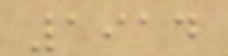1914
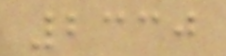2330
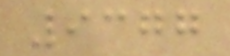9377
